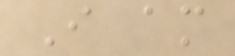I am
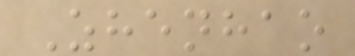Zhenhao
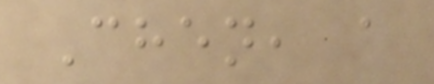Chen, a
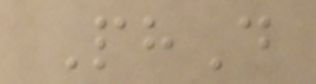PhD
